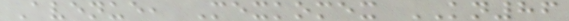Avenue, Mexkomex KN86
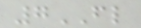7FL
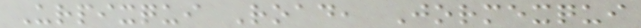Urpixqui Road, Jormexqui
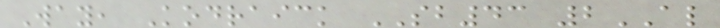Way, Kodraick SB43 2AL
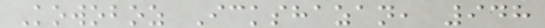Kowoboz Ickshazan, 948
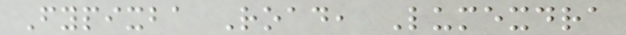Fypixba Road, Lumexdra
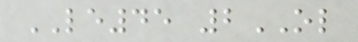LE45 2OL
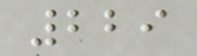229
